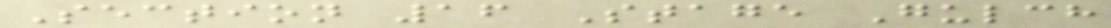Section 16 Stage Gulch
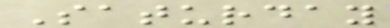Saturday
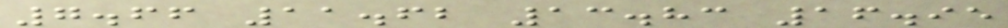7.66 11.62 13.83 16.95
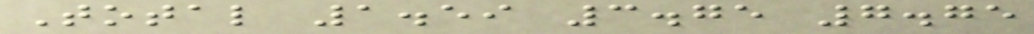Total 1.59 3.75 7.75
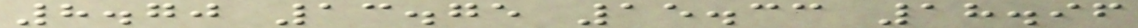8.70 13.75 15.33 18.96
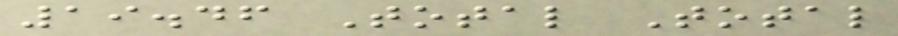19.46 Total Total
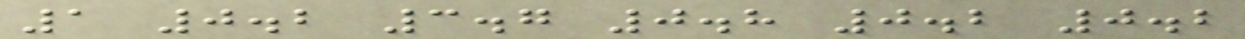1 0.2 3.7 0.8 0.2 0.2
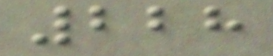228
